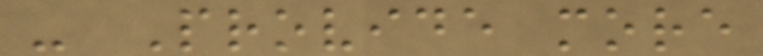- Provide more
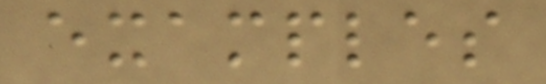examples
